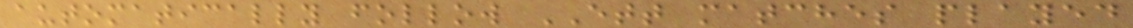automatically follow ETT matches played
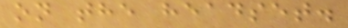on the headset.
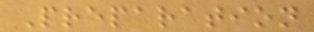Preparation
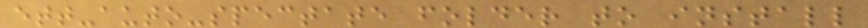ett-auto-spectate folder to install
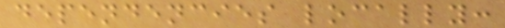dependencies locally:
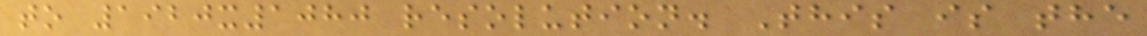to 1920x1080 resolution. This is the
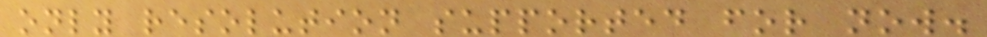only resolution supported for now.
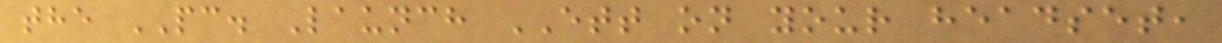the PC. Launch ETT on your headset,
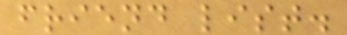friend list.
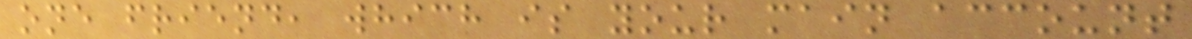one friend, which is your main account
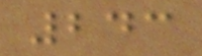243
